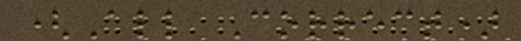(All Correct)
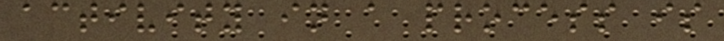activity in a process is
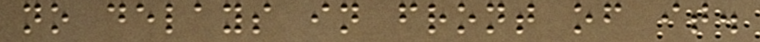no delays in front of it.
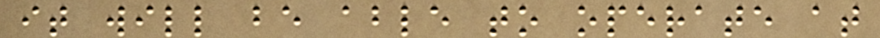it will be able to operate at
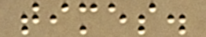times.
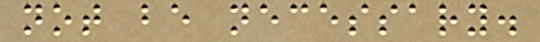not be necessary.
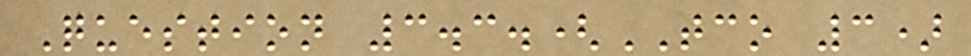Question 3.3.(TCO 3)
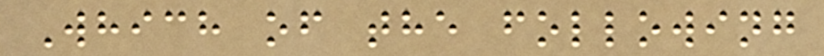Which of the following
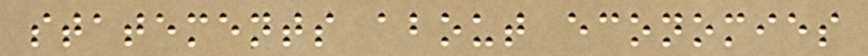statements about economies
